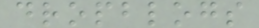dropblogs
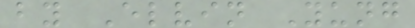by Elvin Yung
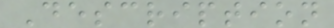Description
